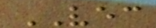VEC
